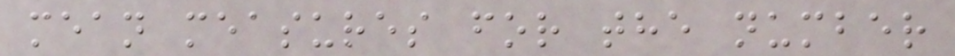mean measures for the number
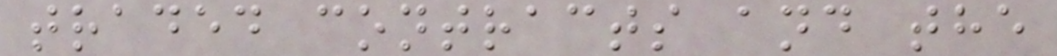traded contracts and the
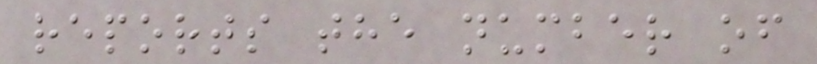reports the number of
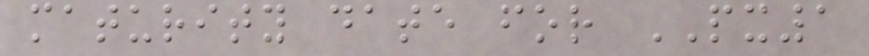maturity date for PX1
